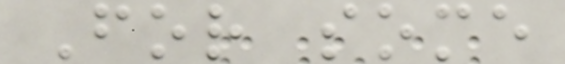For some
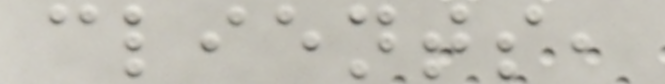clients,
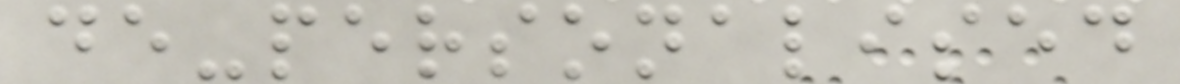de-personalised
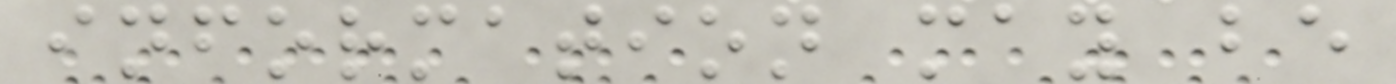information may be
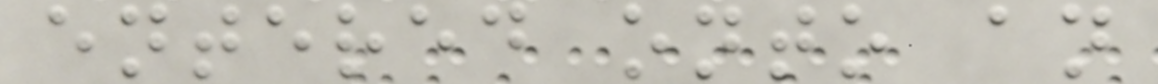entered onto an
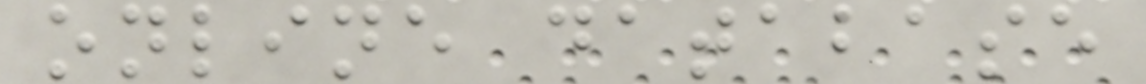online database
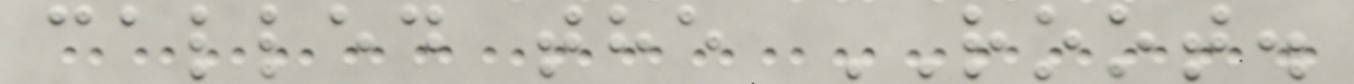called the ROOT.
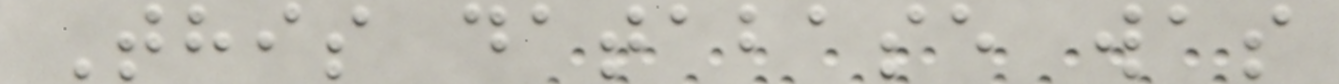This database was
